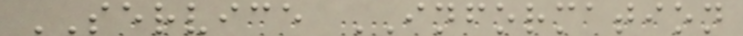SERVICE INFORMATION
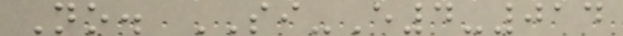No. SI-E4-014
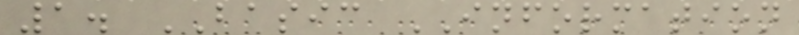1. BASIC INFORMATION
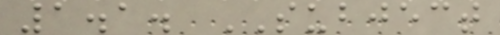1.1. SUBJECT
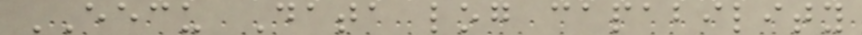EECU Data log capability
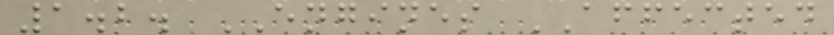1.2. ENGINES AFFECTED
